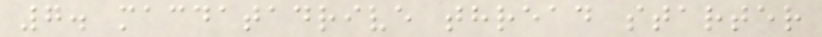7. macdatadrive thread starter
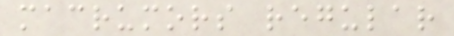macrumors regular
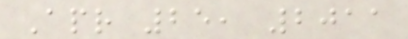Apr 25, 2011
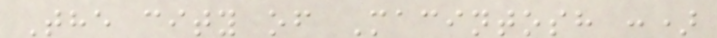The city of Macintosh :)
